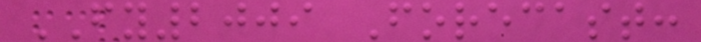FY2009 Forecast:
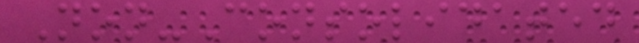Non-Consolidated
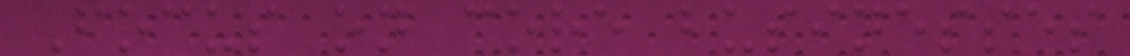Focus on core businesses
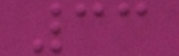33
